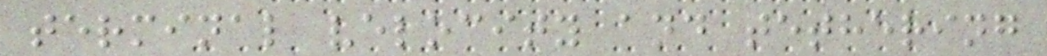terminal velocity and tethering
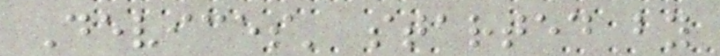Devices' started by
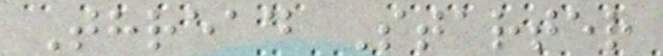Thread Starter
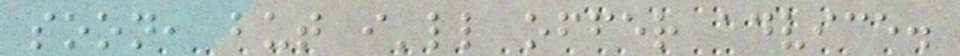soon, but i'll offer advice.
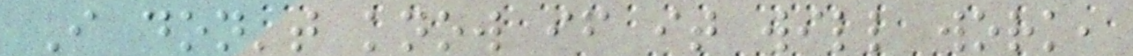I don't know if it will work,
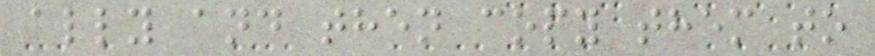ally and then copy them to
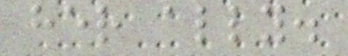her ally.
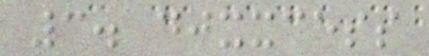3. djxxcess
